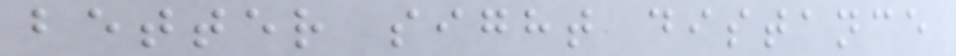better sight distance
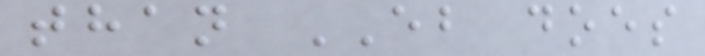than EB does
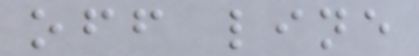off line
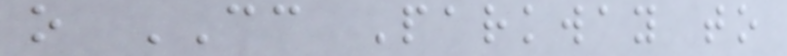o CC Parkway to
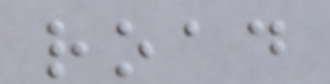road
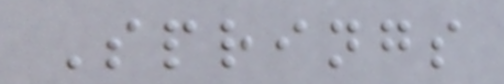Springs
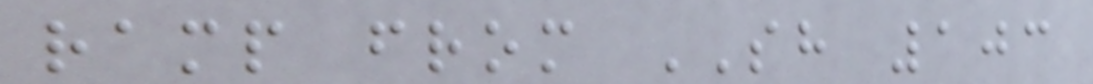ramp from SH 103
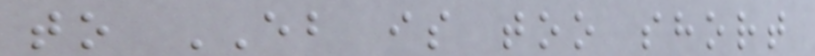to EB is too short
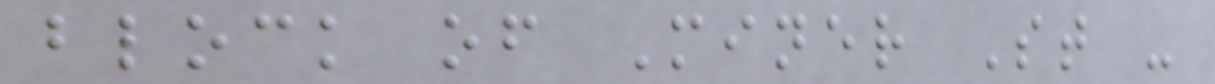block of Miner St -
